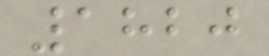1820
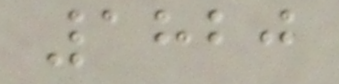1820
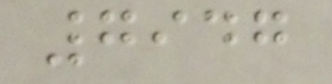7947
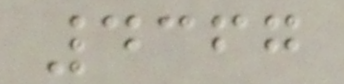4367
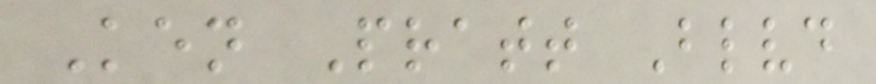Ken Pratt Blvd
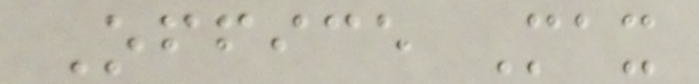Office Max
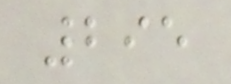295
